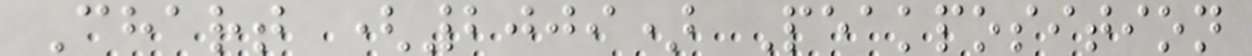Chart (2009) Peakposition
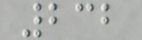232
